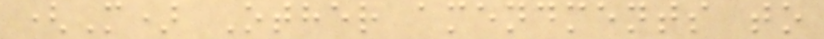(M) Other amendments to
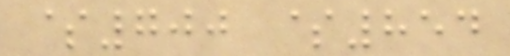$700 $854
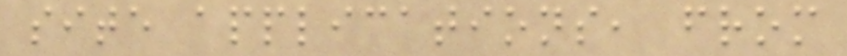site applications, from
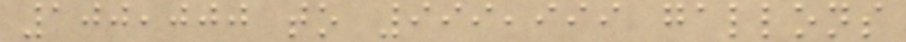100,000 to 999,999 gallons
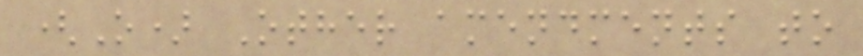(O) Other amendments to
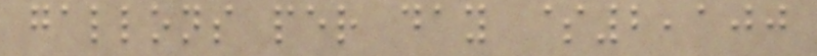gallons per day $2,100
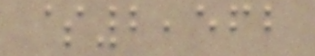$2,562
